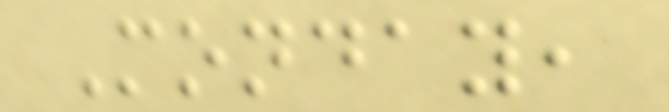Monday,
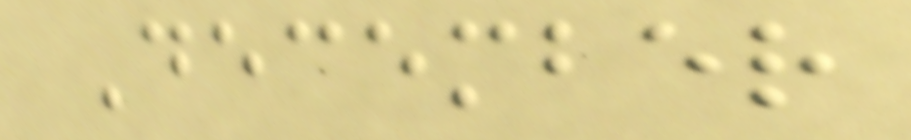December
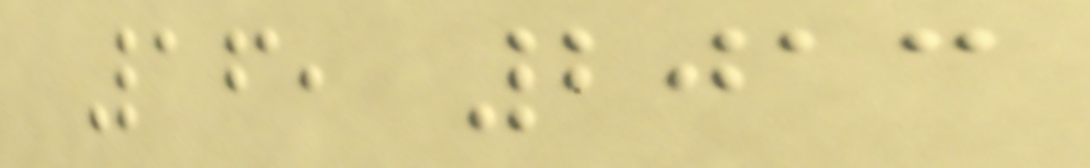16, 2013
